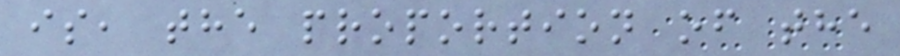is, the proportion of the
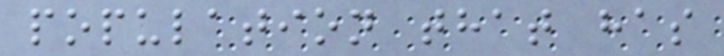population that has
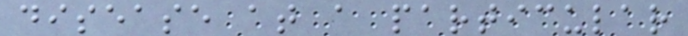disease at a particular
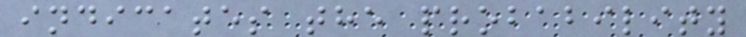indicates the probability
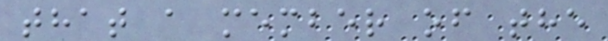that a member of the
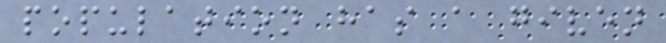population has a given
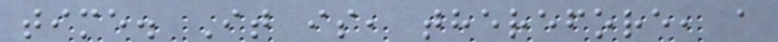time. It is, therefore, a
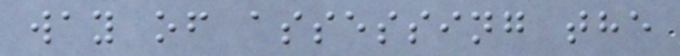way of assessing the
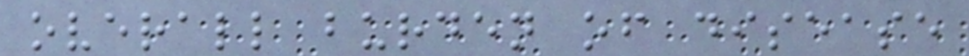overall burden of disease
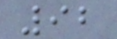92
